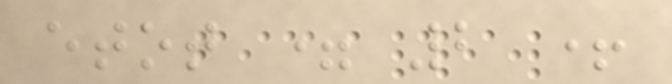etot = 2 +
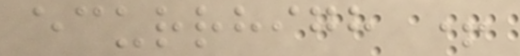ecurrhigh +
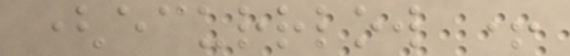(ecurrlow +
